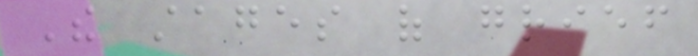The stages of grief
